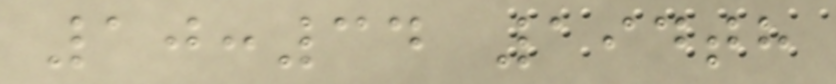10:34 194th
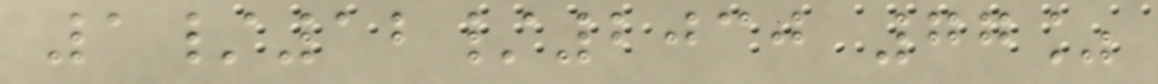1/12/2030 77%
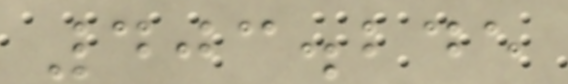403.245
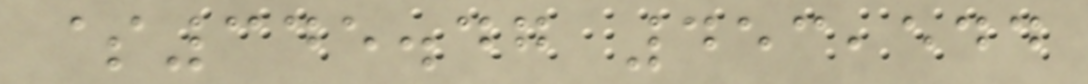$345.47 453,544
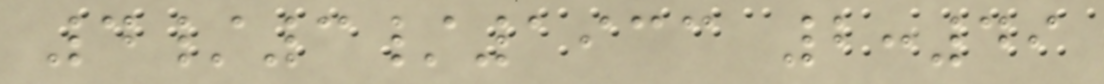4/3/1933 2:49
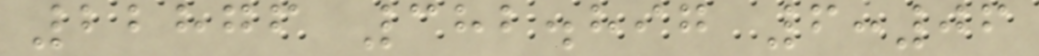22876 382.897 6:06
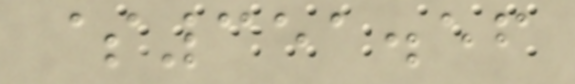$351.56
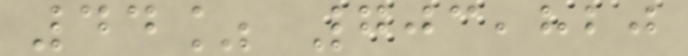44% 703,820
